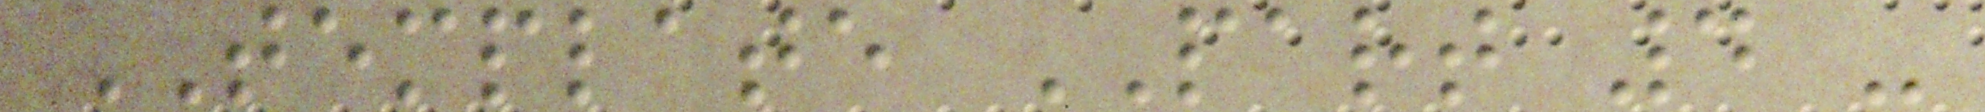TEMPLATE PART 4 -
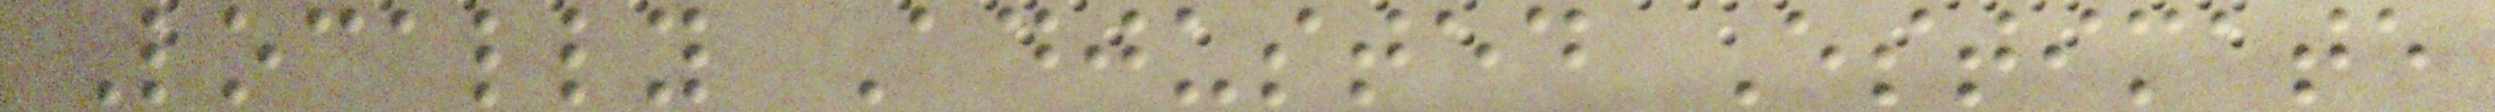Locally Adjusted Estimate
